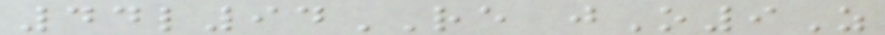44l94RE jO9Z
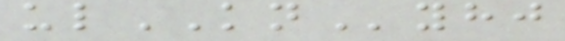ulKNyhj
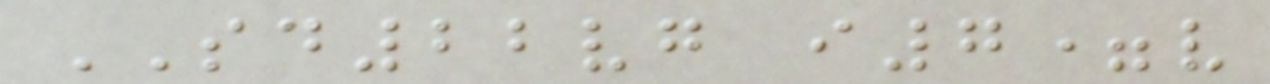SD22vg i7=v
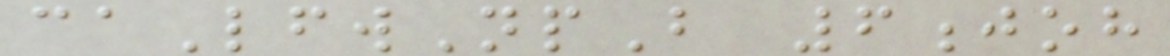caLfwNpB 6joh
